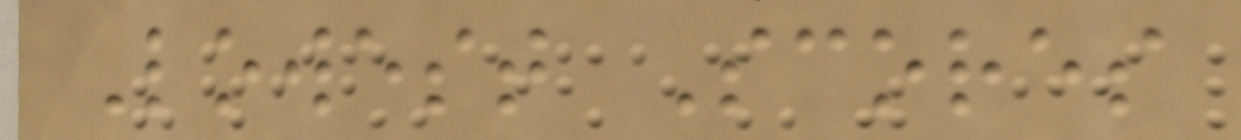Lowest Scores
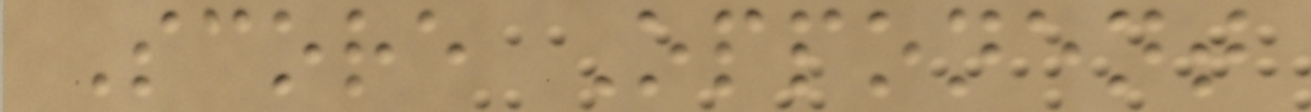Score Opponent
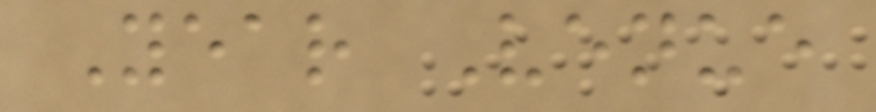Year Venue
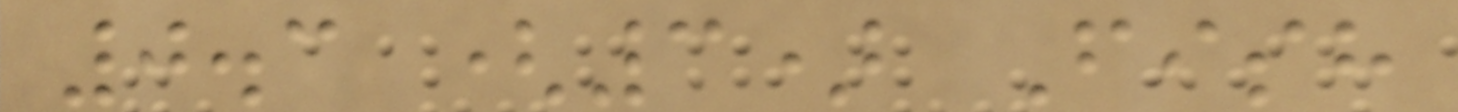0.3 (3) Fish
